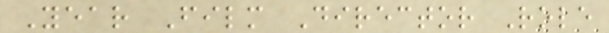Year Film Director Role
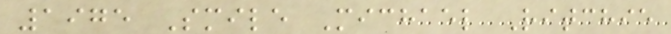1975 Smile Michael Ritchie
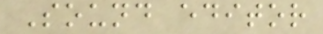Sound editor
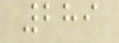289
